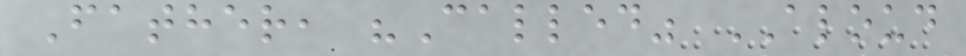Father, "Called" ALOUD
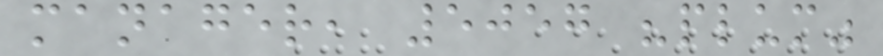manager, 5057 "plum"
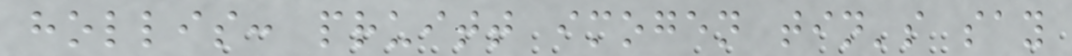hollis: pruitt imogen tin's say
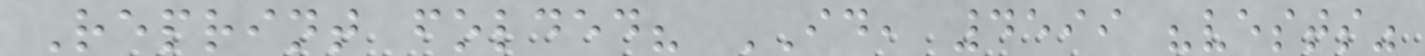Reprint folded? ID, 4599 "vests"
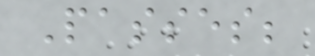Passes;
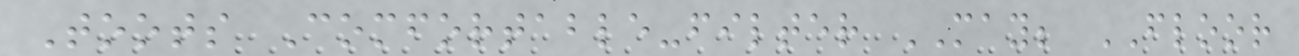Toots Comfortable-filter MAY; FLOOR
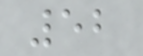52
